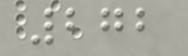272
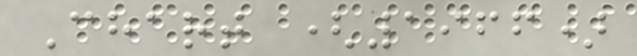Chart (1966)
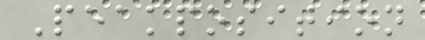Peakposition
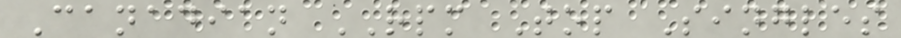Canadian RPM Top Singles
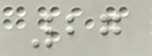27
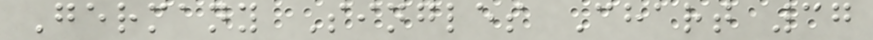Germany Singles Chart 37
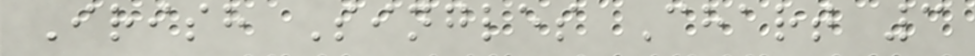Irish Singles Chart 3
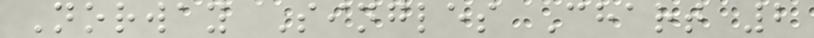Norway Singles Chart 2
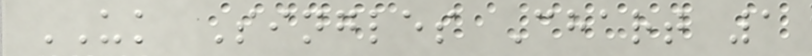UK Singles Chart 1
